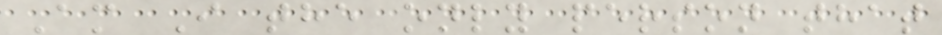Am I the only person that
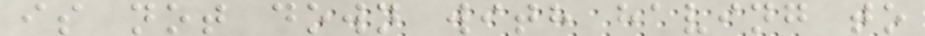is not down with having to
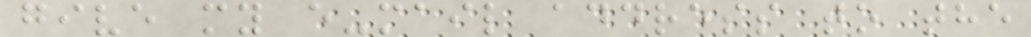give my e-mail address to the
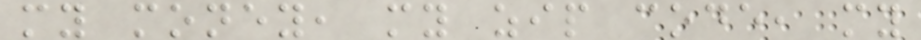my money, my zip code, my
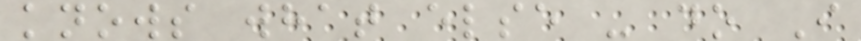knows what else - do I
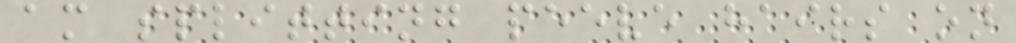am splitting peeve hairs on
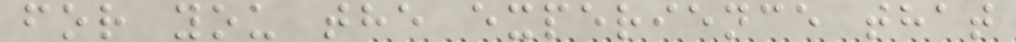for you the experience that
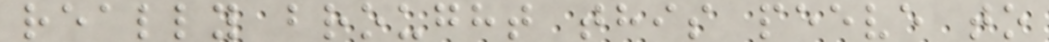really brought this peeve to
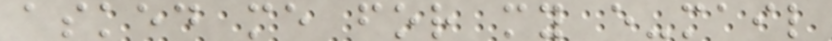asked me for my e-mail
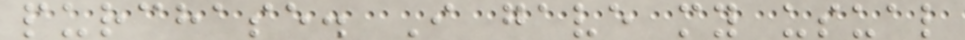purchase. I gave my usual
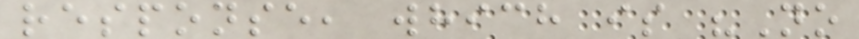response, which is "No
